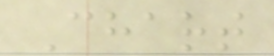Chart
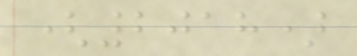(2018)
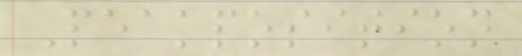Peakposition
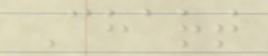Chart
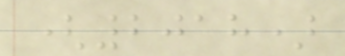(2018)
